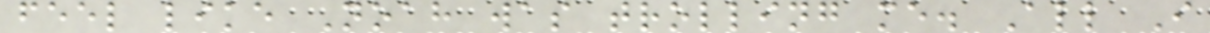feel like Noah was trolling me. All I
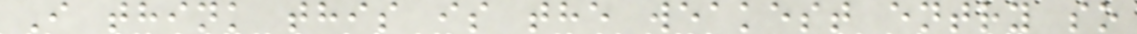I think this is the weakest entry so
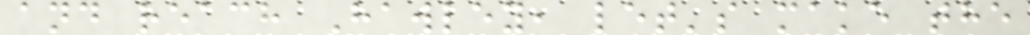and reach Hawley, let's make the
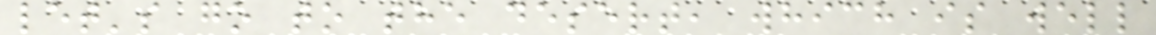let's go to the desert, which is well
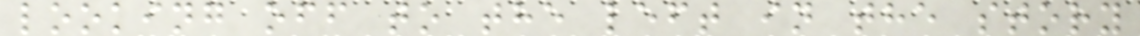looking off to the left in the story
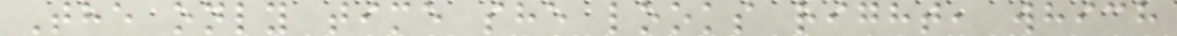The only time she looks right, which
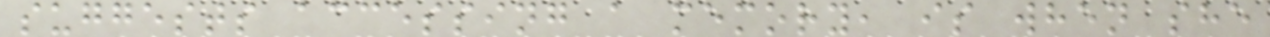suggests accessing a memory, is when she
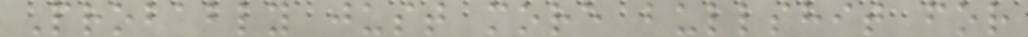Probably just more bullshit for
